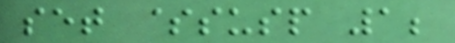set $susp 1;
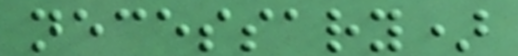necessary)
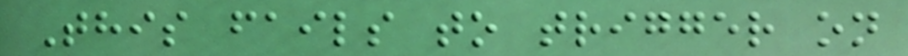This fails to trigger on
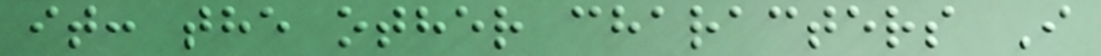it: the other characters I
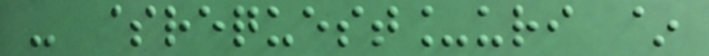- $request_uri ~
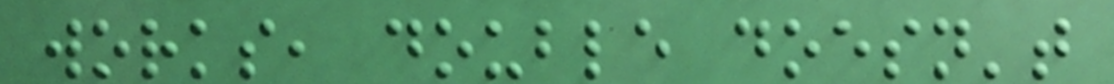works, double doesn't
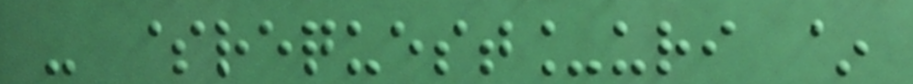- $request_uri ~
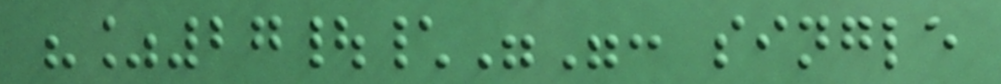"%27|\"": single
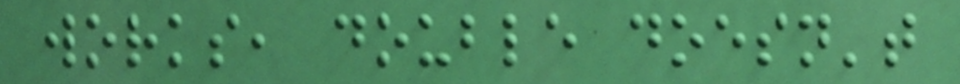works, double doesn't
